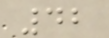42
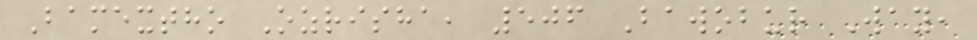Bamextho Ozrisha, 506 Bawobur Way,
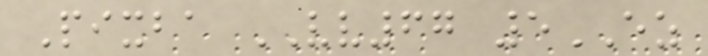Pixba VV67 5EZ
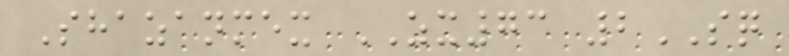Shazanmex ZX73 2SQ
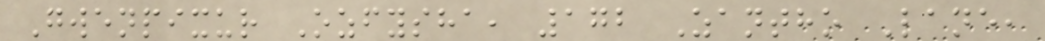Gwenpixur Ozfysha, 172 Zantho Lane,
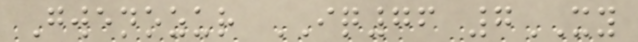Gwenozur IQ76 7XY
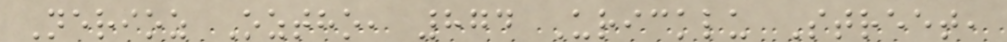Nerioz Oztho, 874 Uricklu Street,
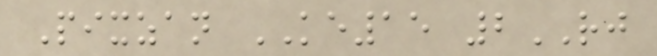Pixzan KE15 2RJ
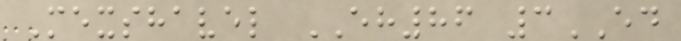Mexshavel EH86 3ED
